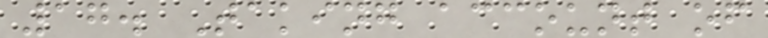17. Taking account of
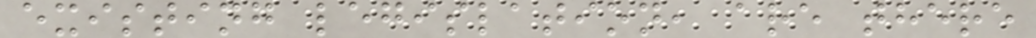existing legislation, are there
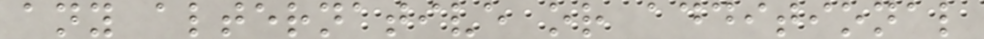any alternative or additional
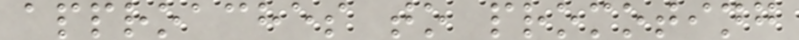approaches to promoting
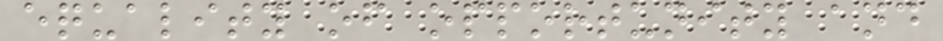equality of opportunity and
